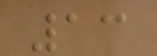13
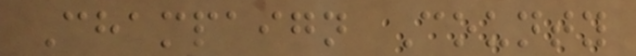Champaign County
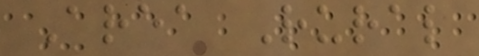Area Rural
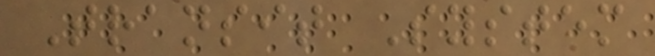Transit System
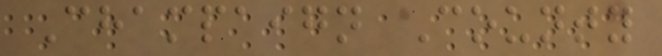Champaign County
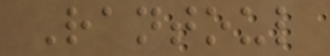Rantoul
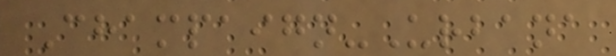Champaign-Urbana
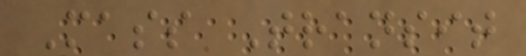Mass Transit
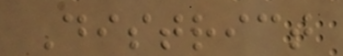District
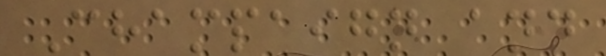Champaign and
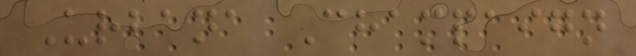Urbana Champaign
